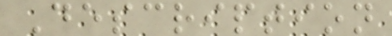Description
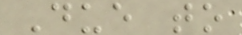Due to
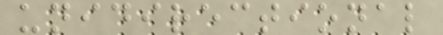unidirectional
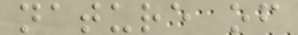nature of
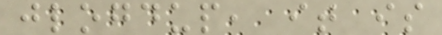jlogdup, it is
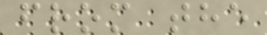from the
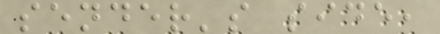sender's side,
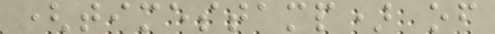(timestamp) of
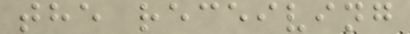the receiving
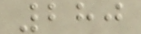280
